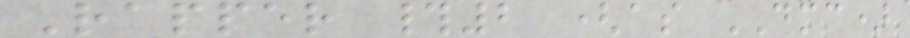Rapper #2 (as DMC)
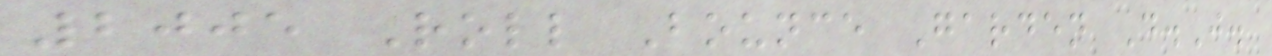2005 Roll Bounce Garden D.J.
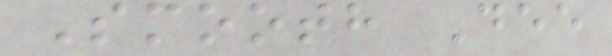Smooth Dee
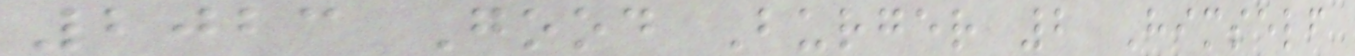2023 Good Burger 2 Himself
